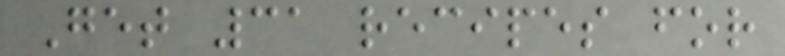Get 31 recipes for
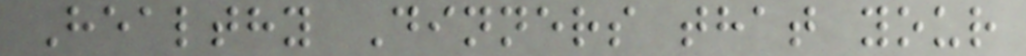Healthy Dinners that your
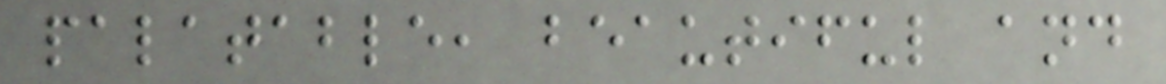palatable, beautiful and
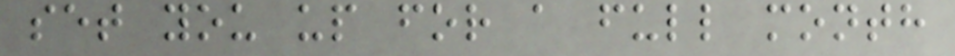set you up for a full month
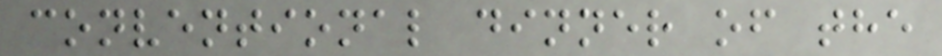conventional dinner of the
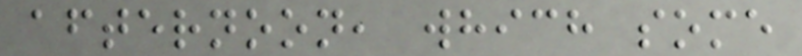afternoon, which some
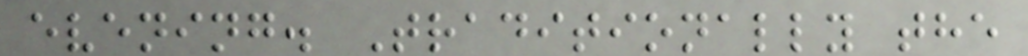evening. Traditionally the
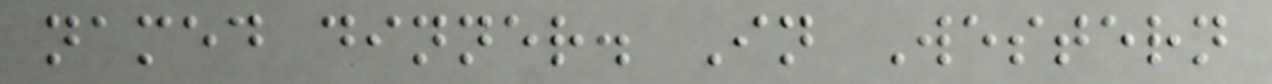named dinner. In Western
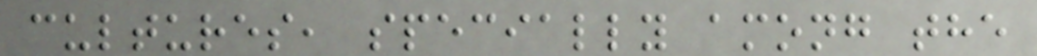cultures, specially among the
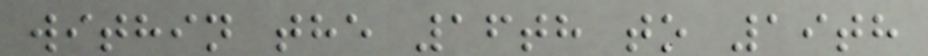within the 16th to 19th
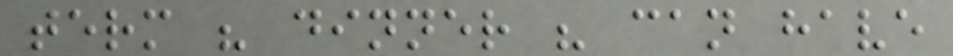term " dinner " can have
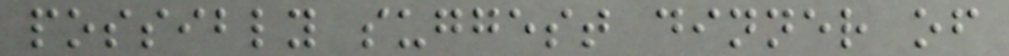possibly suggest dinner of
